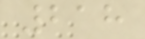218
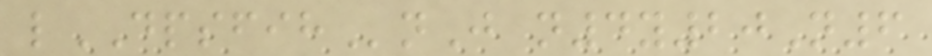lDPSFIHnJ n4y20N6
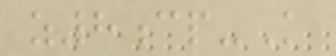z8cp-K
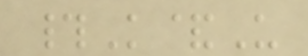#K&U
